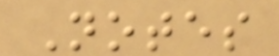Notes
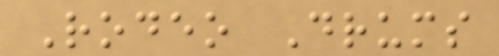Rodeo Drums
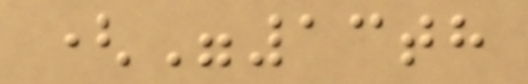("13th
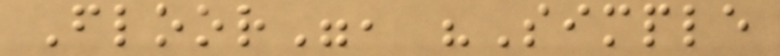Floor", "Simple
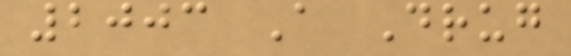2003 A Drug
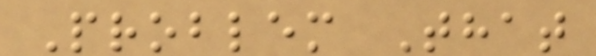Problem That
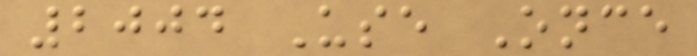2004 Use Once
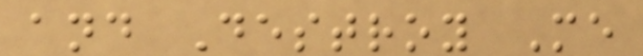and Destroy Me
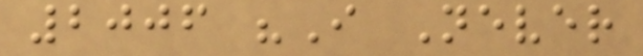2006 "I Never
